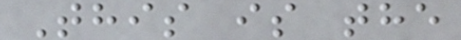This is the
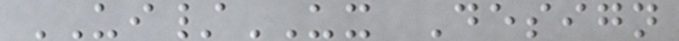UI/UX Design
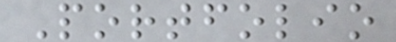Portfolio
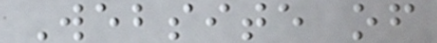Website of
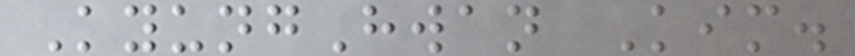KyungHwan Kim.
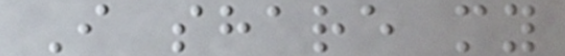I share my
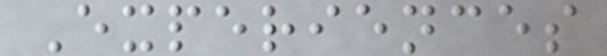Experiences
